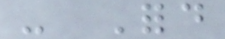- Ford
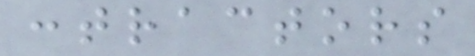contractors
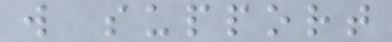will support
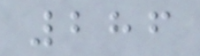286
